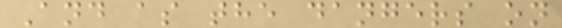And as the dangers on
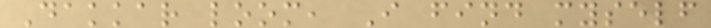Dakkar loom, I find myself
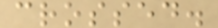crossed.
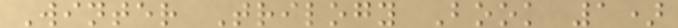Winter Trilogy Book 1)
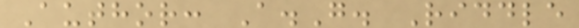Author: A.G. Riddle
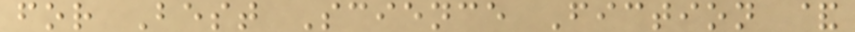for Best Science Fiction &
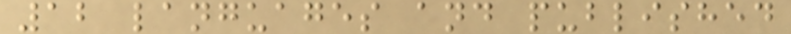12 languages and published
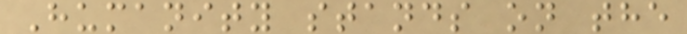Humanity stands on the
